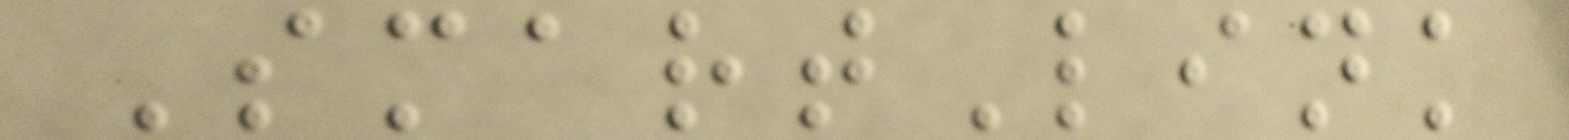SmartLink
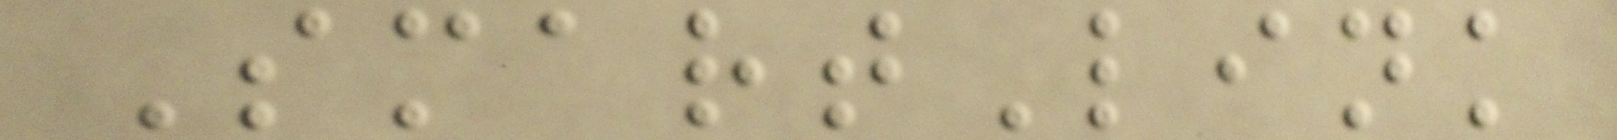SmartLink
